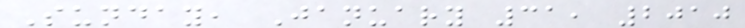Sunday, January 31, 2010
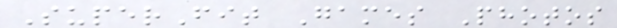SuperFit Games Photos
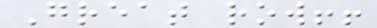Great row!!
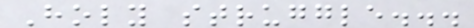Holy struggle...
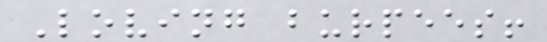Loving burpees!
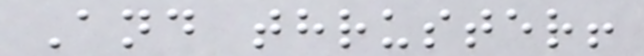And thruster!
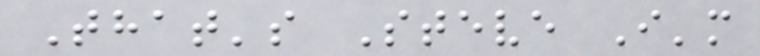That's Steve I'm
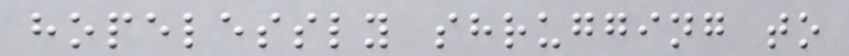hopelessly shrugging to
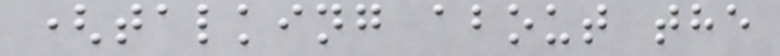(talking about the
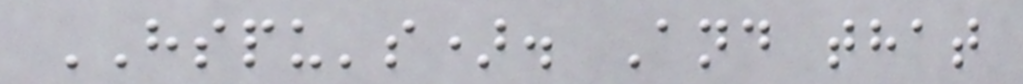HSPU's). And that
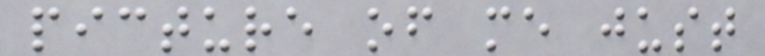picture of me just
